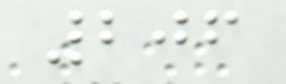206
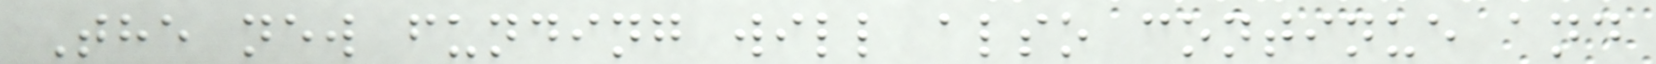The new funding will also continue and
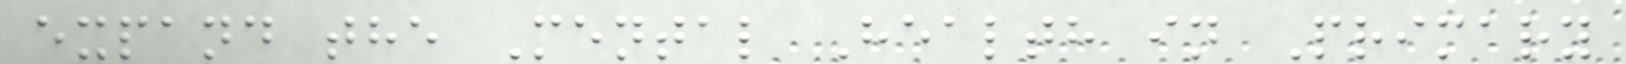expand the Mental Health in Primary
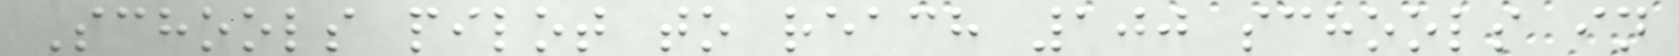Schools pilot to reach 100 schools in
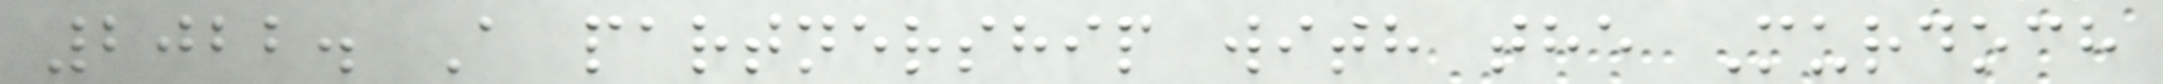2022. A partnership with the Murdoch
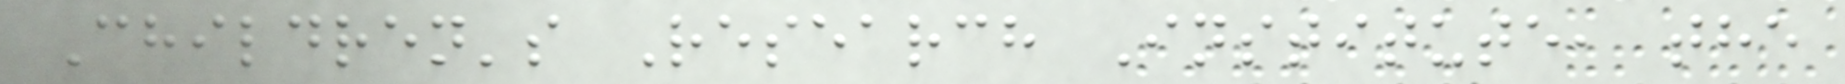Children's Research Institute, the
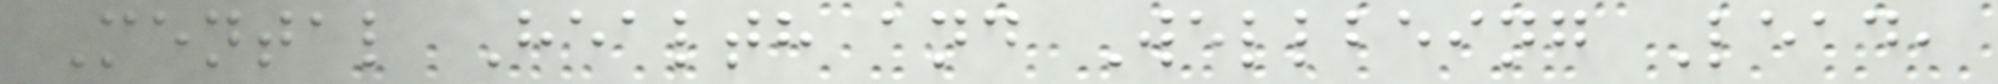Mental Health and Wellbeing Lead,
